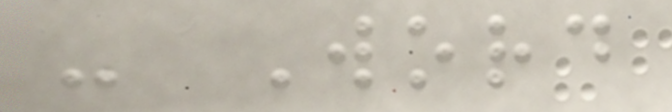- Word
